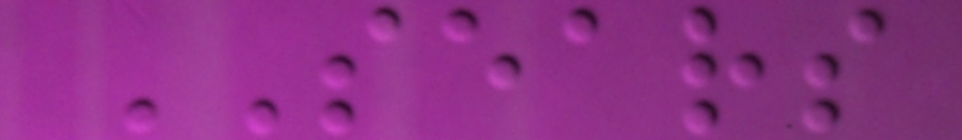SEARS
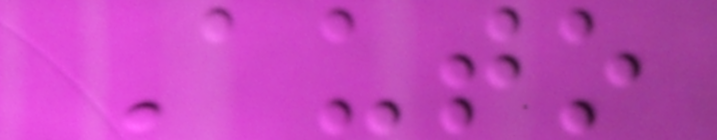Auto
